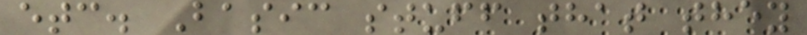etc. Basic stuff that they
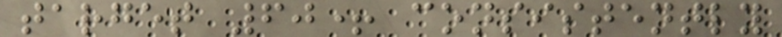target 60+ consistently
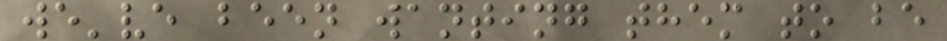we've been wanting them to be
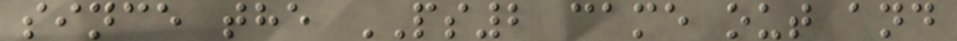since the PS2 came out and
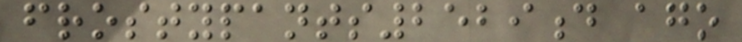frostypants2529d ago
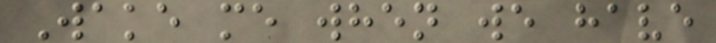Wake me when we have
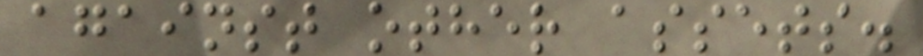against other assets.
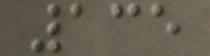135
